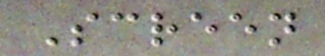Screen
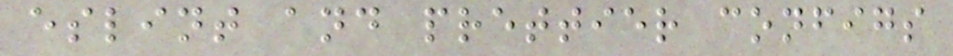eslint and prettier configs
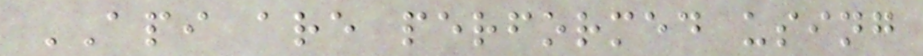API are performed using
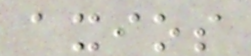axios
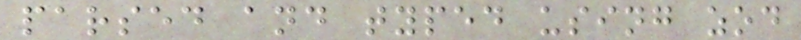parsed and typed using zod
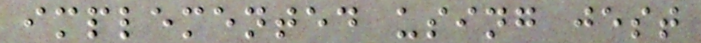implemented using jest
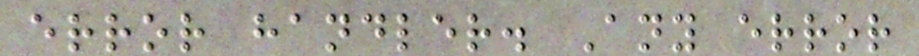error handler. Any error
